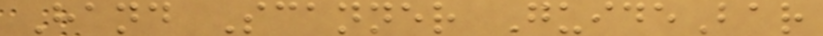Hand Scanner GuideBar
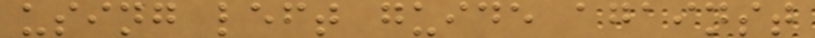using left guide against
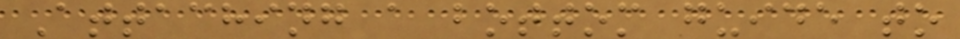Attaching a bottom guide to
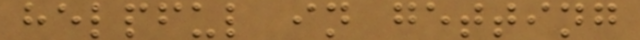helpful in getting
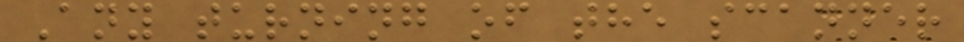Any turning of the scanner
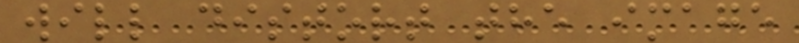will distort the image
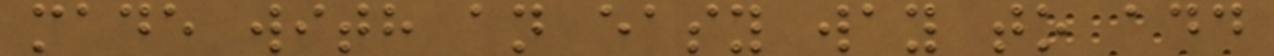made with an easy way to add
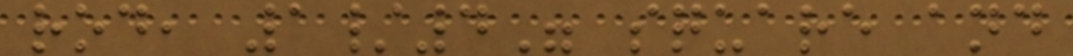rod, 1/4" square and
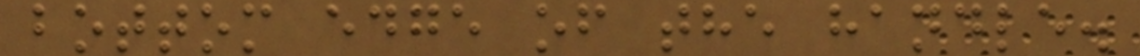bottom edge of the handle.
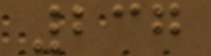237
